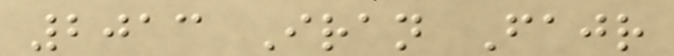2013 Iran Fajr
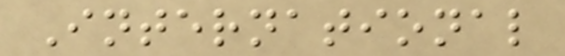International
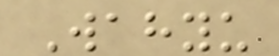Wahyu
